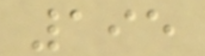195
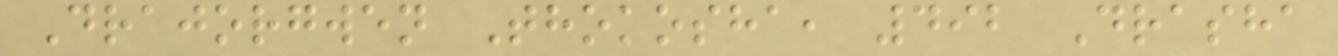Drajorgwen Thokosha, 492 Drasha
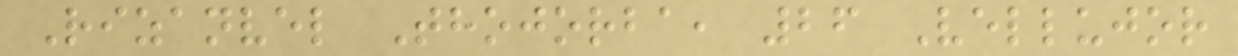Rizanvel Thojorba, 26 Vellujor
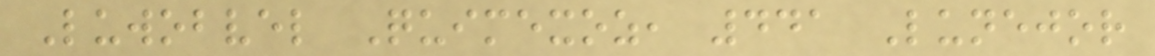Luwobvel Quimexoz, 441 Lunejor
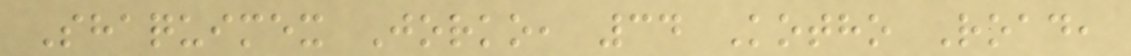Shaquimex Jorko, 34 Kotho Road,
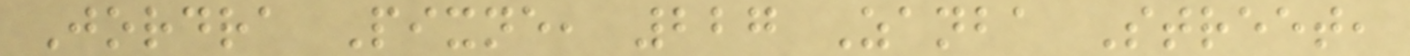Jordra Pixne, 227 Zanba Street,
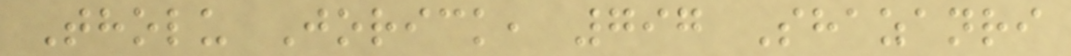Tholu Jorick, 797 Shazanri
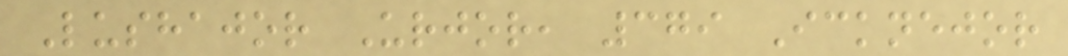Lushajor Urjor, 379 Icknejor
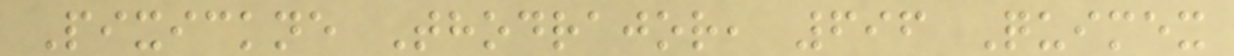Pixickne Thodrajor, 696 Quimex
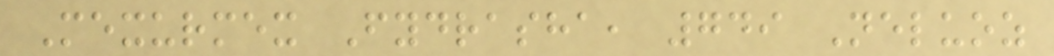Mexurmex Fydrasha, 749 Neluoz
